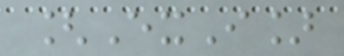[ExI]
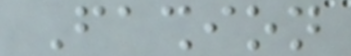Fashion
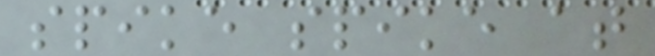spike spike at
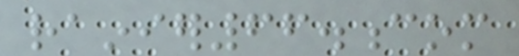rainier66.com
